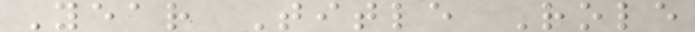Year Title Role
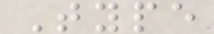Type
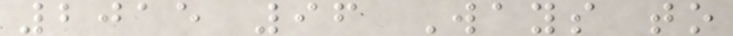2015 96 Ways to
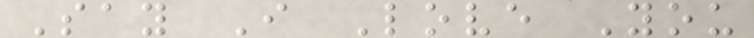Say I Love You
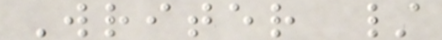Writer /
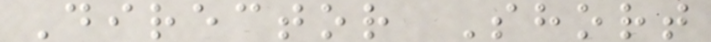Director Short
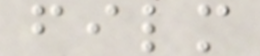film
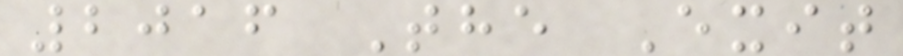2016 The Exit
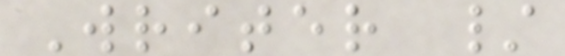Writer /
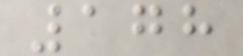178
